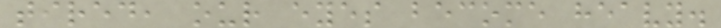tired, our eyes become heavy.
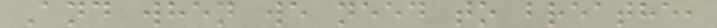And when we need to breathe,
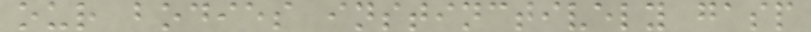our bodies instinctively gasp
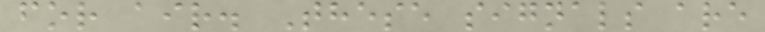for air. These signals are
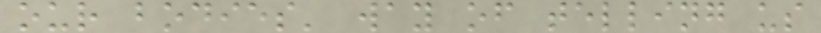our bodies' way of telling us
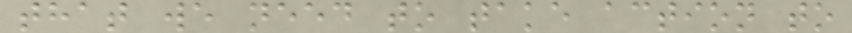that we need to take action to
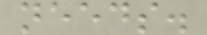needs.
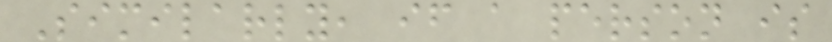Similarly, if a person is
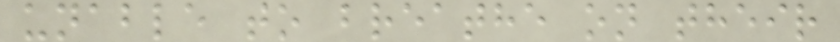unable to breathe on their
